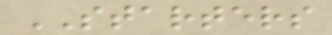STARTERS
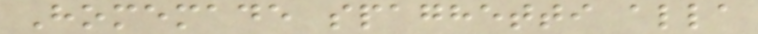Homemade spaghetti alla
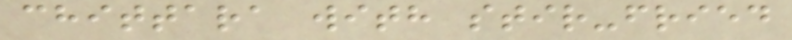chittara with stir-fried
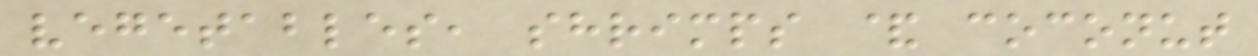vegetables, shrimps & coconut
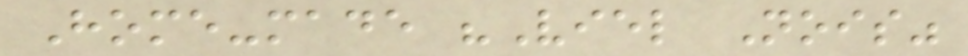Home-made "Viel Nois"
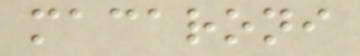macaroni
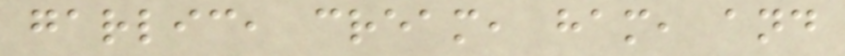garlic, cream, ham, and
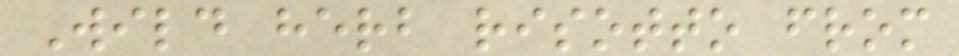Wild herb risotto from
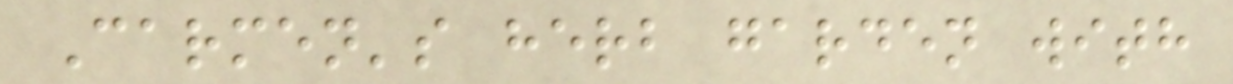Carmen's herb garden with
